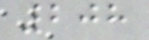208
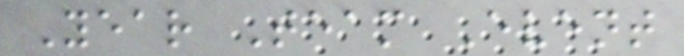Year Team Event
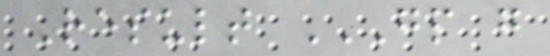Result GP G
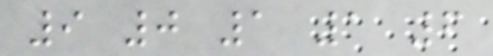9 0 1 1 6
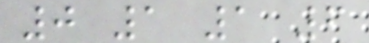0 1 1 6
